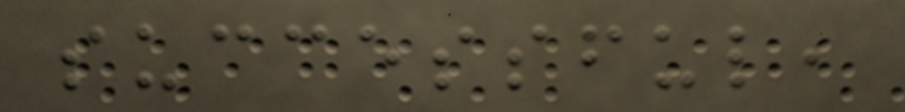successful,
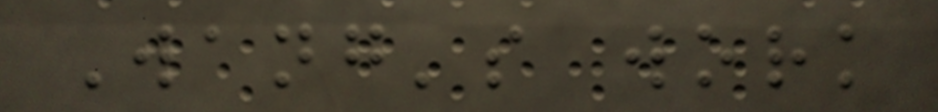Wang's work
